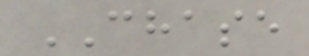CHASE
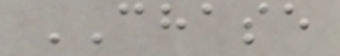CHASE
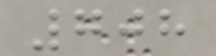708
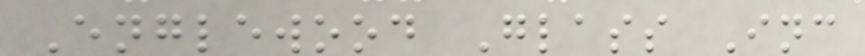Englewood Glass Inc
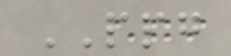PPG
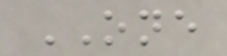ONE
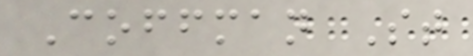Coffman St
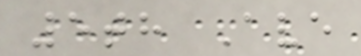5th Ave
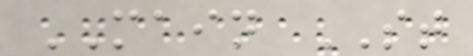MAIN ST
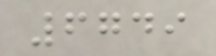6749
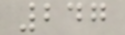247
